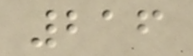216
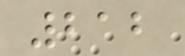212
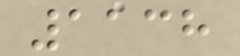1138
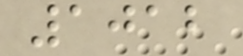1012
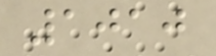1010
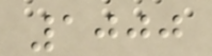1000
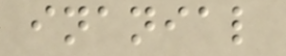inanial
